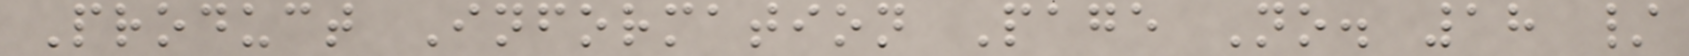Product Information Page No. 18 /
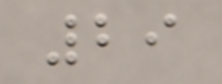29
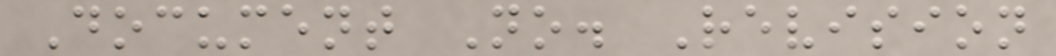Document No. Revision
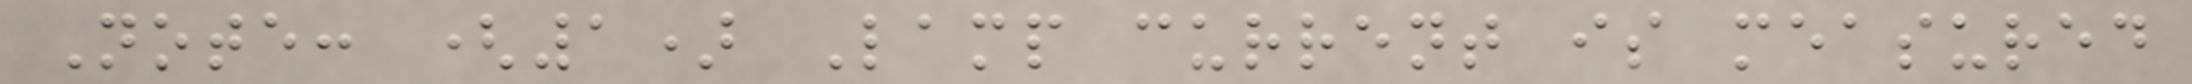Note: (1) Lamp current is measured
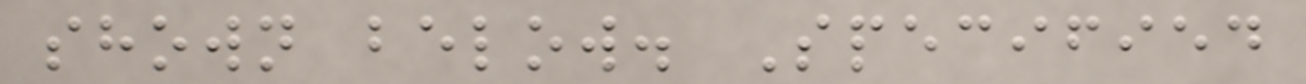shown below. Specified
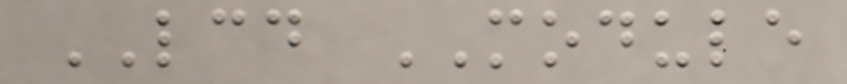LCD MODULE
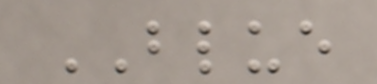BLUE
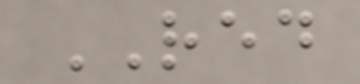RED
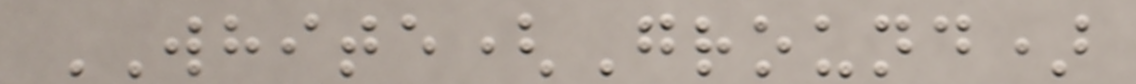WHITE(Ground)
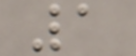1
